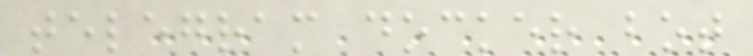telegram docker bot
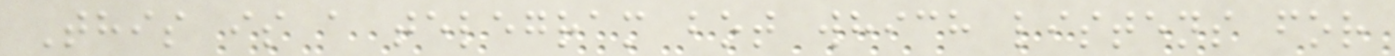This is a telegram bot which listens for
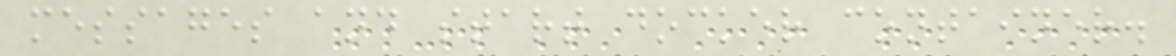messages and start docker container.
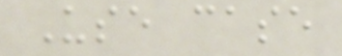Use case
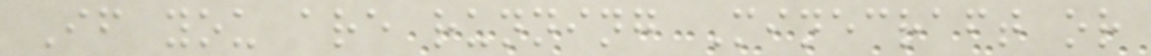If you are running Minecraft or
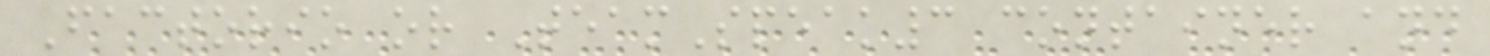Factorio or TeamSpeak3 container and
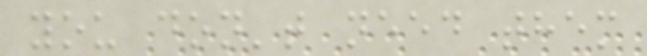you don't need them
